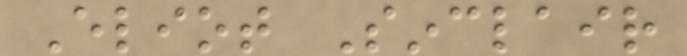Eliot Sinclair
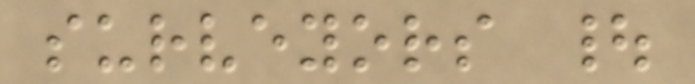surveyors |
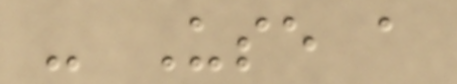- Use a
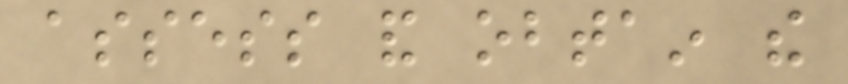assess and obtain the
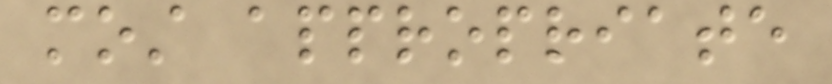most appropriate
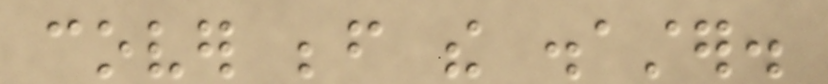cover before the disaster.
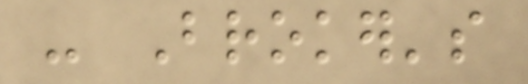- Broker's
